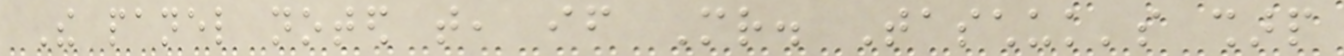The panel noted that, if Mr. Taschuk's sharp
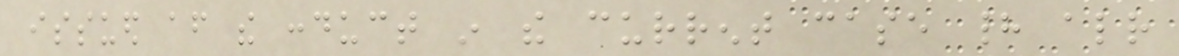issued after the conduct in the current case had already
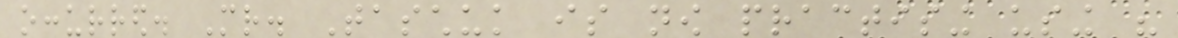occurred. Mr. Taschuk is now practising using his
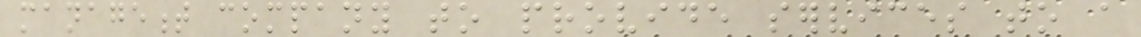management company to provide services to a
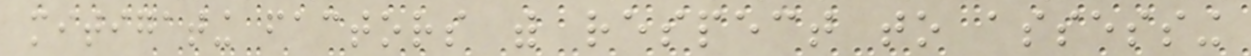mitigating factors with respect to assessing
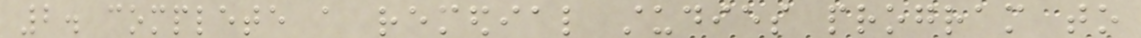2. complete a remedial studies program to
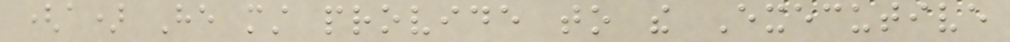(a) He must provide to the Executive
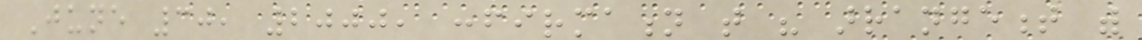June 30, 2000, confirmation that his arrangement with
